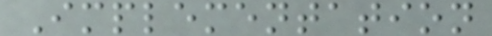Implementation
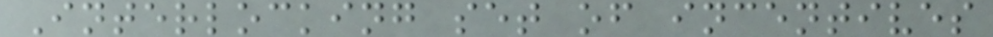Interlocking set of incentives
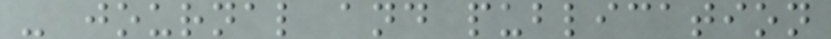- journal and publication
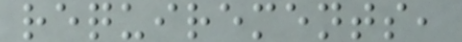requirements,
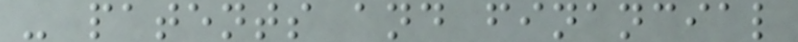- patents and financial
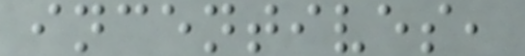incentives,
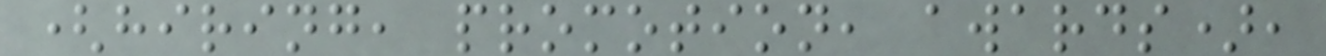(hiring, promotion, awards),
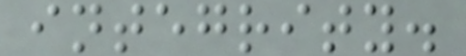integrity.
